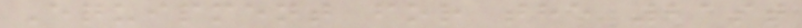Equipment for the 21st
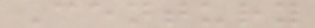Century
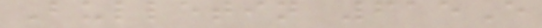Bulletin 615E
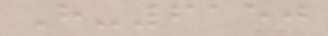H-6150
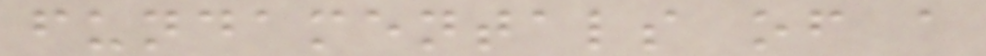fundamentals of a
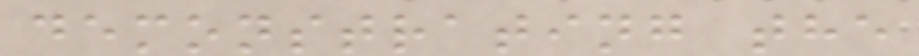demonstrating the
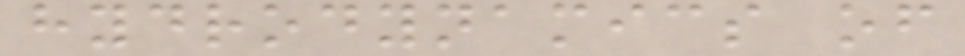hydrodynamics of
